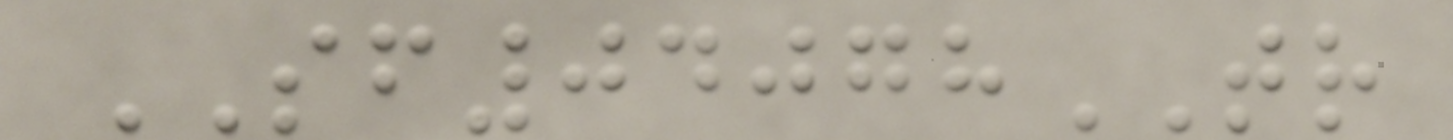SF04078TR
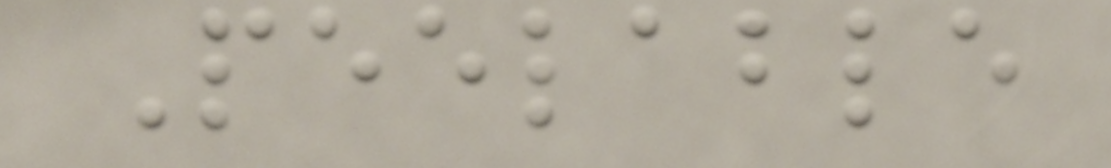Peelable
